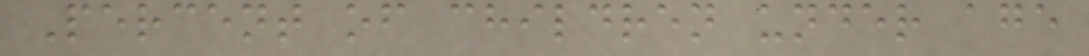Percent of children under age
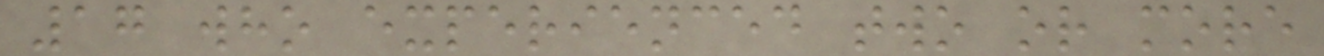17 who experienced two or more
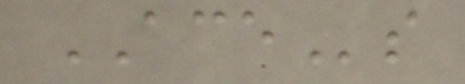ACEs
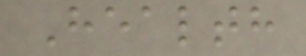Health
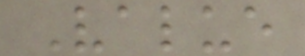Value
